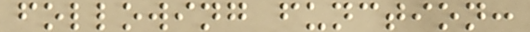following function:
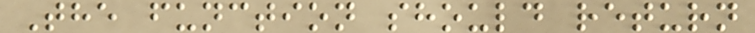The function should return
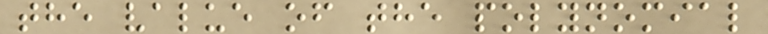the value of the polynomial
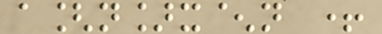a[n]x^n +
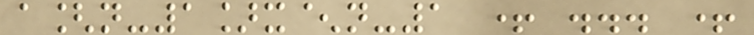a[n-1]x^n-1 + ... +
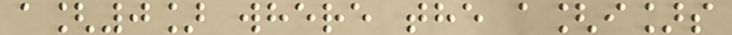a[0] where the a[i]s
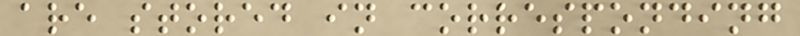are stored in corresponding
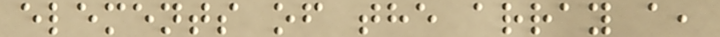elements of the array a,
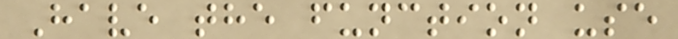Have the function use
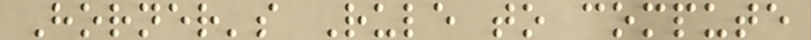Horner's Rule to compute
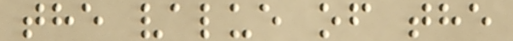the value of the
